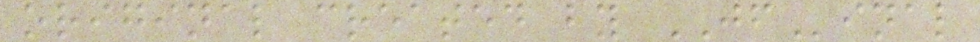original created by JFinal
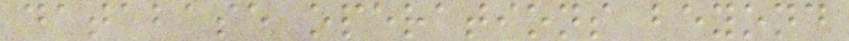database operations beyond
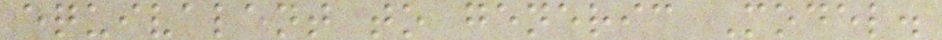equivalent to generic Model.
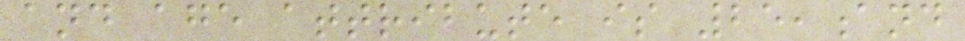and age attribute is 25,and
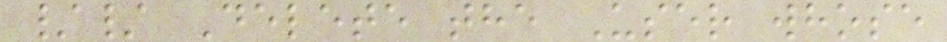// Delete the User whose
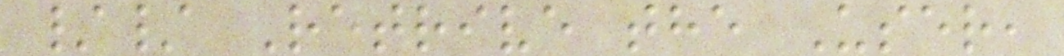// Retrive the User,
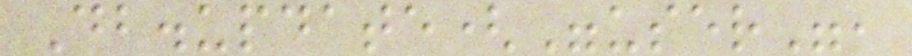Db.update("user",
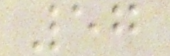57
